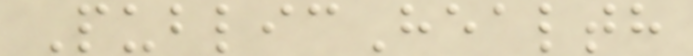PublicHealth
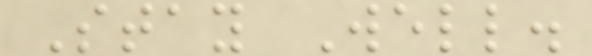Stay Well.
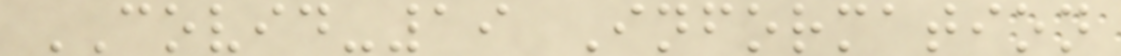COVID-19 Information
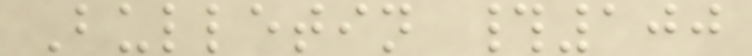Bulletin #100
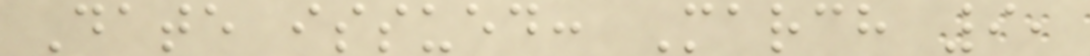Date issued: March 9,
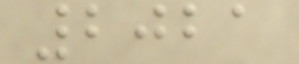2021
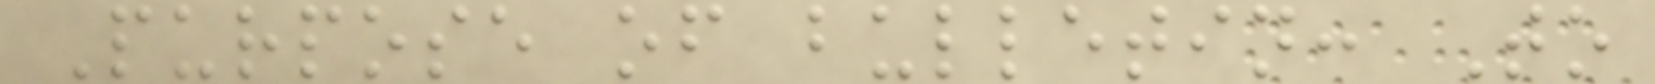Purpose of bulletin: To
